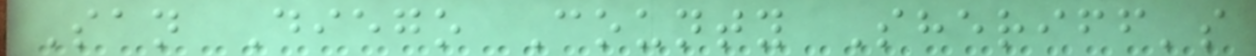San Diego County Sheriff's
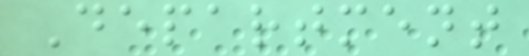Department
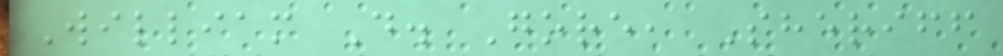William D. Gore, Sheriff
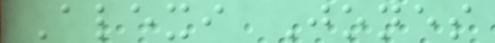Alexi Jones
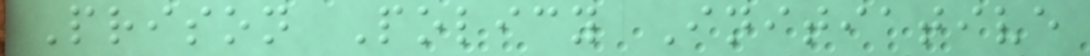Prison Policy Initiative
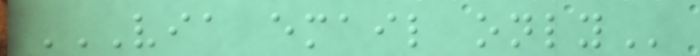VIA EMAIL ONLY
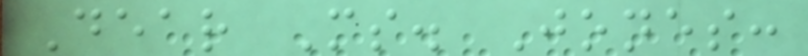Dear Ms. Jones:
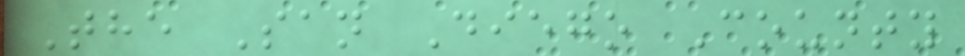The San Diego County
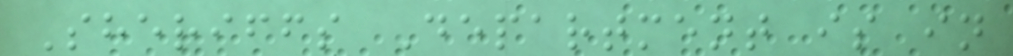Sheriffs Department is in
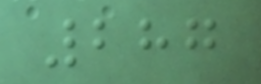287
